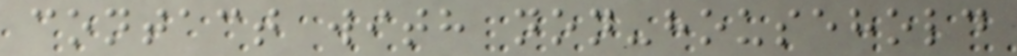contact with non-household
